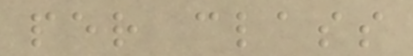per class
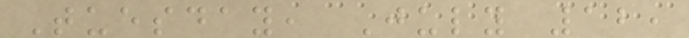Tuesday, July 12,
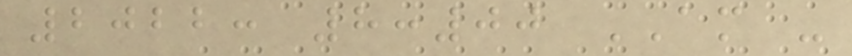2022: 8:00 AM -
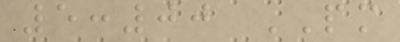5:00 PM
